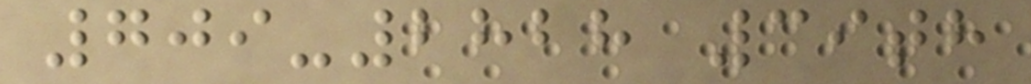709-2828 39th
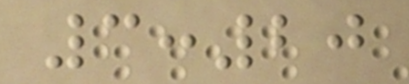3:20
